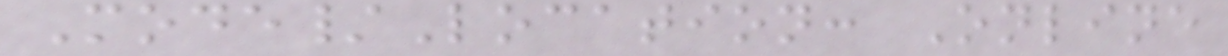Mode/Location: Online
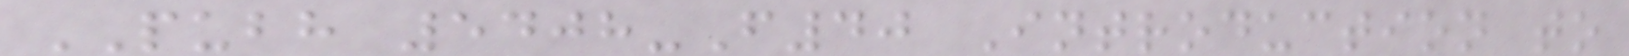PUBH 5408-F40 Introduction to
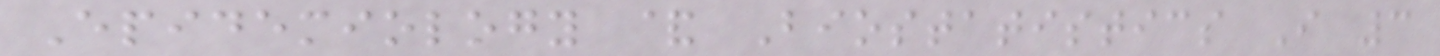Epidemiology & Biostatistics I 3
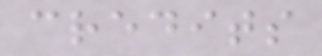credits
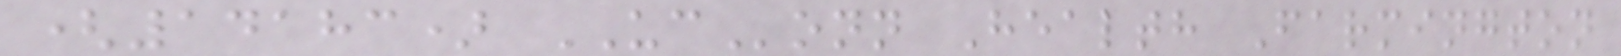(14183) UConn Health Farmington
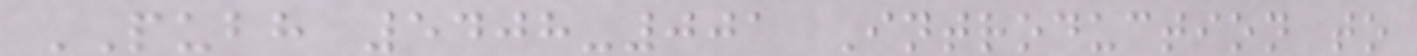PUBH 5408-001 Introduction to
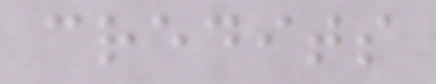credits
